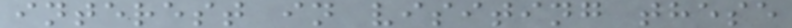interest in visiting these
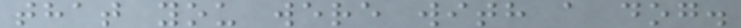that you were with a dog.
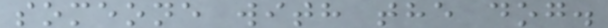someone with the dog.
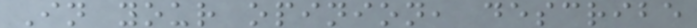In your opinion, describe
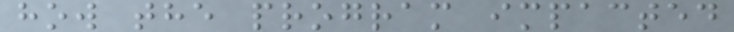how the program impacted
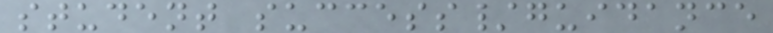student success/guidance
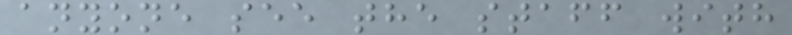anyone see the staff with
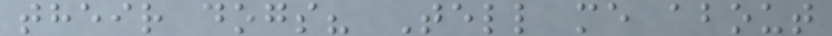their dogs? Tell me about
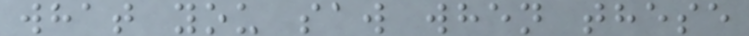what you saw when these
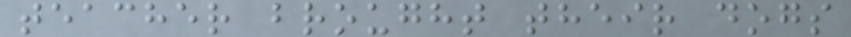teacher brought their dogs
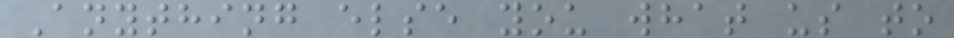Anything else you what us to
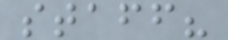staff?
